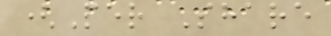(Per Share
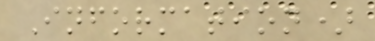Information)
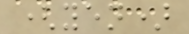(yen)
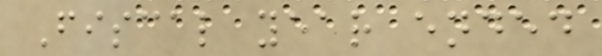Fiscal year ended
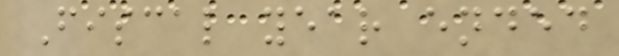Fiscal year ended
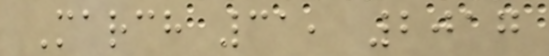March 31, 2017
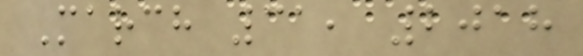March 31, 2018
